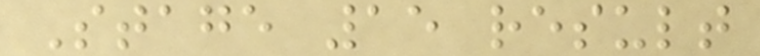Stage 15 result
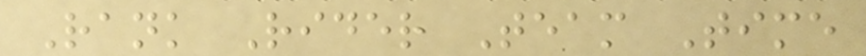Rank Rider Team Time
